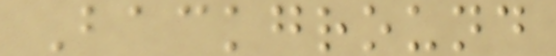Background
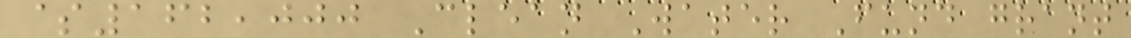$162,000 Clean Water Fund grant
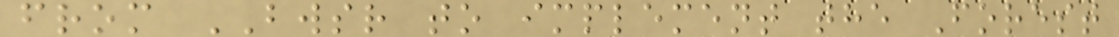from BWSR to implement the Forest
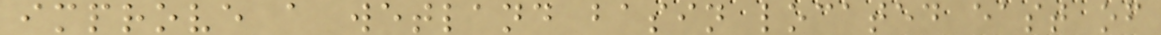improve a wetland basin located east of
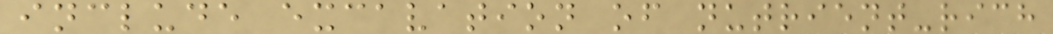include excavation of nutrient-rich
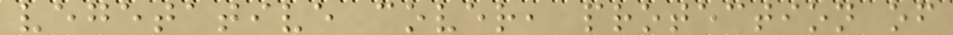vegetative cover, protection of
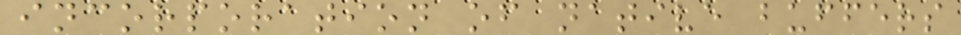incorporation of native buffers
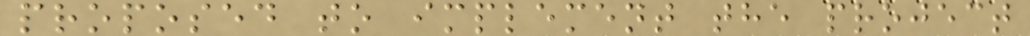proposed to implement the project
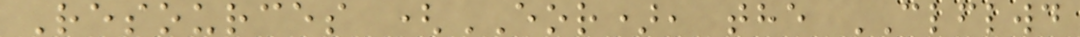Resources (EOR), the CLFLWD
